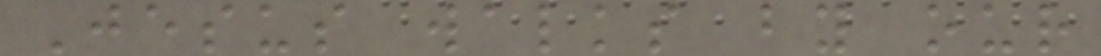Jesus walks by our
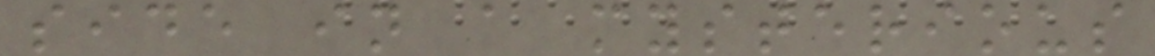side in a mysterious
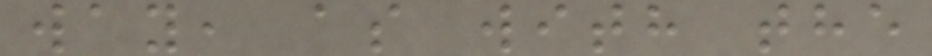way, as with the
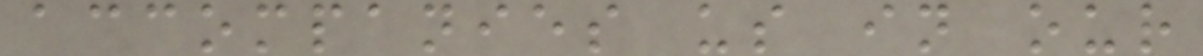accompanies us in our
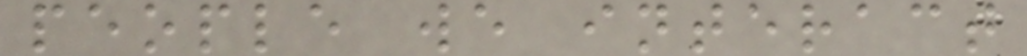people we interact
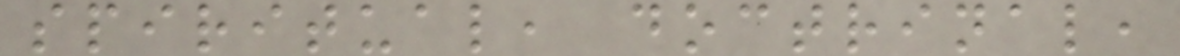spiritual, doctrinal,
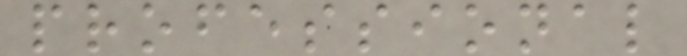professional
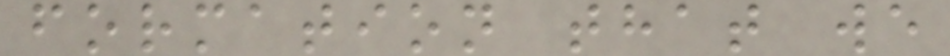formation that we
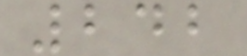242
